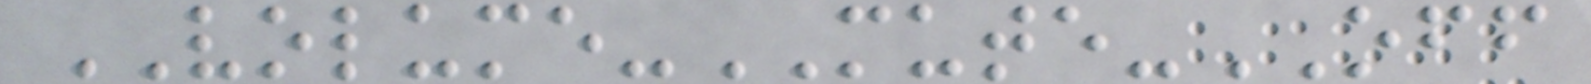VOLUME-MUTE-OFF
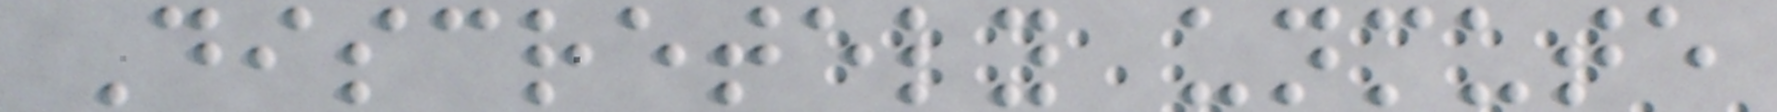Discretely unmute
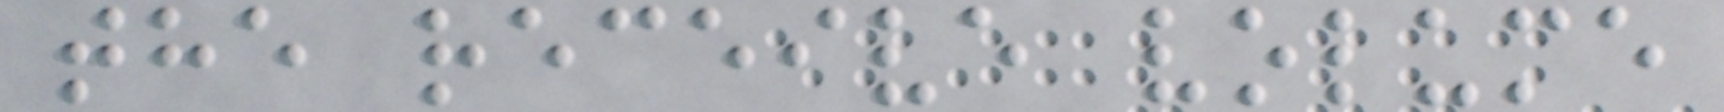the receive volume
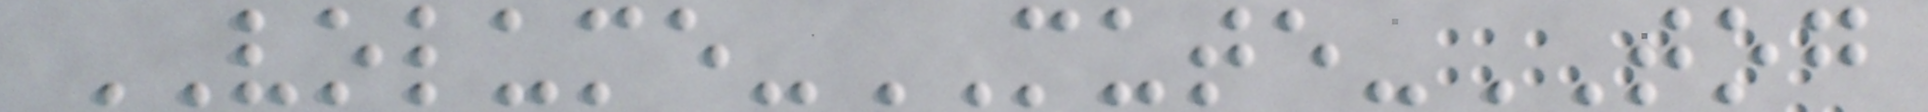VOLUME-MUTE-TOG
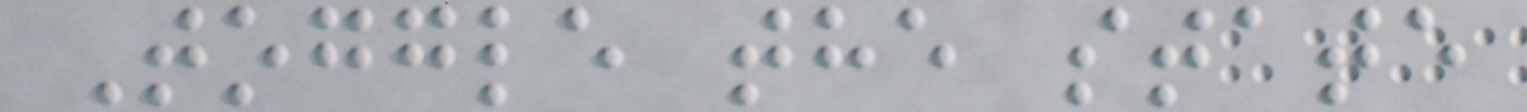Toggle the state
